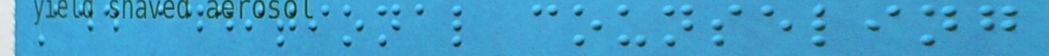Add additional counseling
